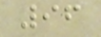96
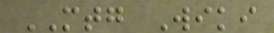MTG Wiki
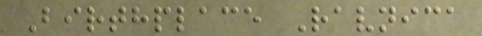Birthplace Ravnica
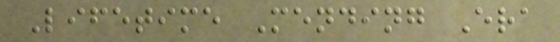Lifetime Mending Era
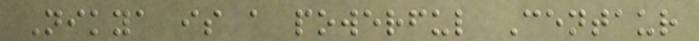Nikya is a powerful Centaur
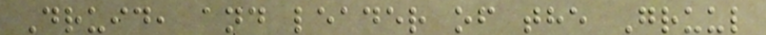Druid, and leader of the Gruul
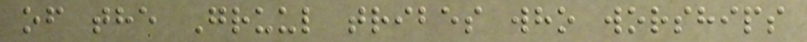of the Gruul tribes who worships
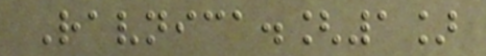Ravnica.[1]
